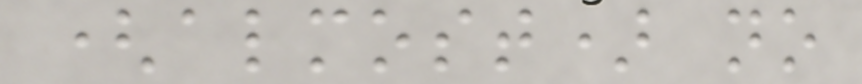(almost) no
